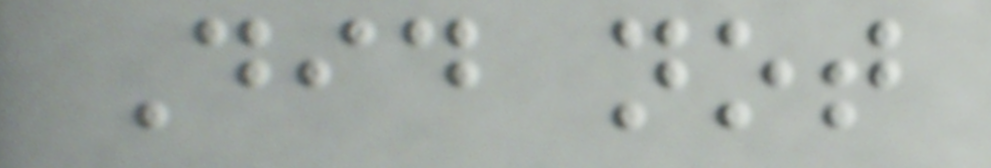Did not
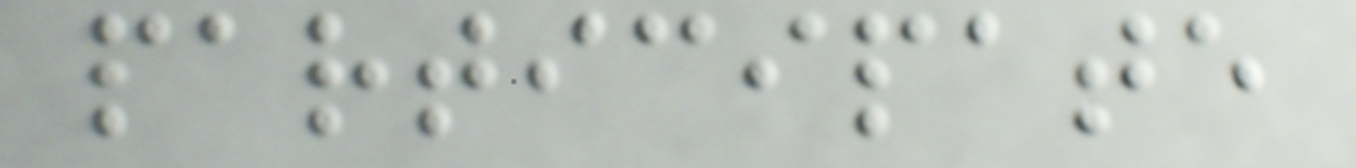participate
